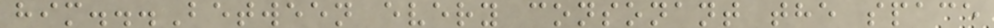him...Between every consonant the space
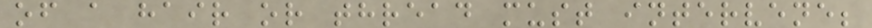of a hair or thread must intervene;
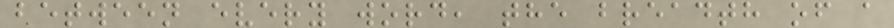between every word, the breadth of a
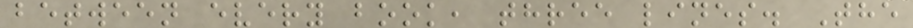between every book, three lines. The
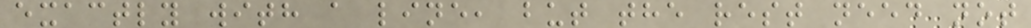exactly with a line, but the rest need not
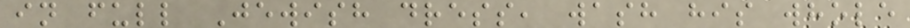in full Jewish dress, wash his whole
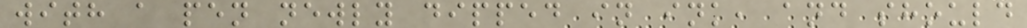with a pen newly dipped in ink, and should
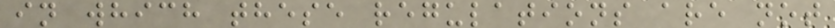in which these regulations are not
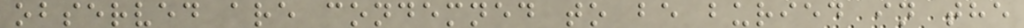observed are condemned to be buried in the
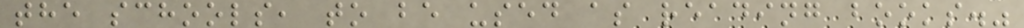the schools, to be used as reading books."
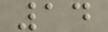14
